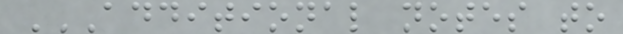ADDITIONAL NOTES TO
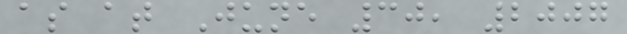as at June 30, 2007
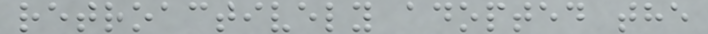retroactively adopted the
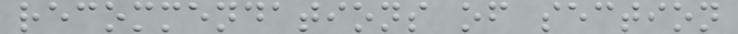recommendations of section
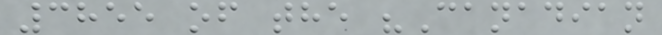3855 of the "Canadian
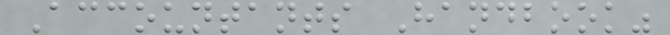Accountants Handbook"
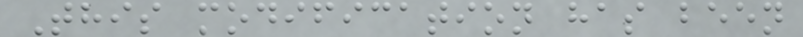This modification has been
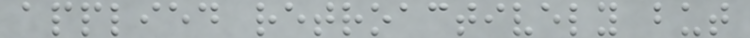applied retroactively but
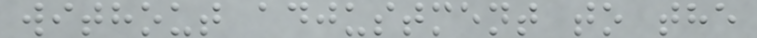without adjustment to the
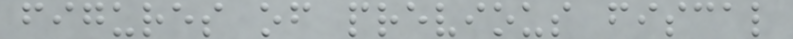figures of previous fiscal
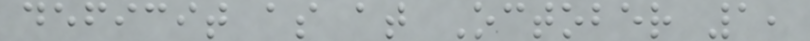deficit as at October 1,
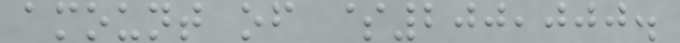amount of $200,000.
